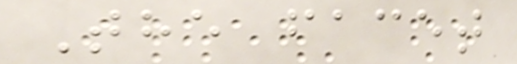The facet
